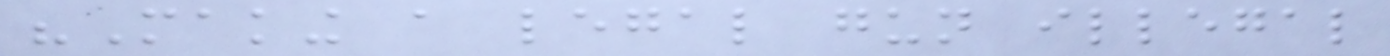"Making a legal gun illegal
